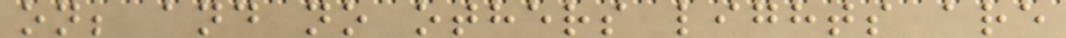on; and no others lights are
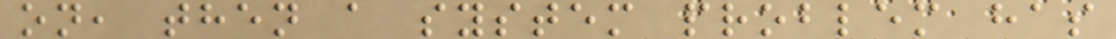on, then a system problem has
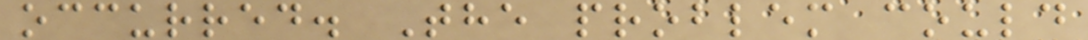occurred. The problem could
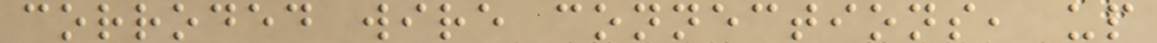corroded wire connections, up
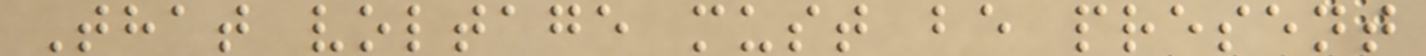That voltage must be present
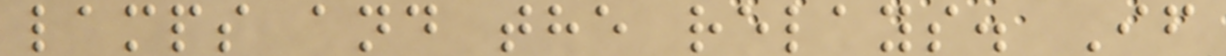lamps and the relays. If
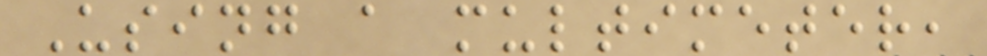Using a multimeter,
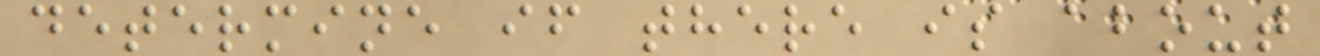determine if there is about
